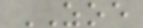ZOE
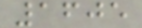1605
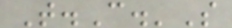T.C.'S
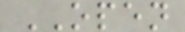OPEN
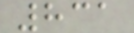831
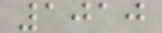1010
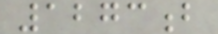1273b
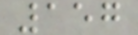157
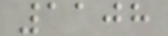1108
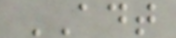ADT
